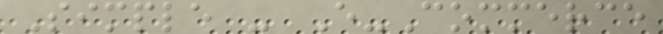Simple - E-Commerce
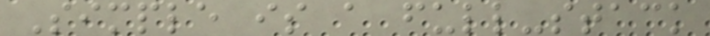Simple is a full-stack
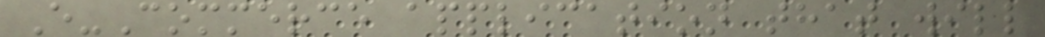E-Commerce application that will
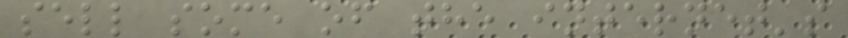sell some of the internet's
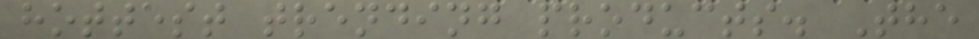hottest trending products. The
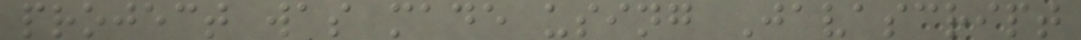project was made using Javascript
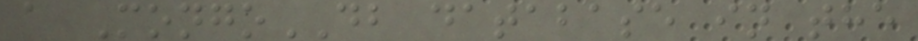a MongoDB database in the
